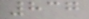837
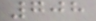708
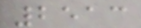2513
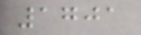1701
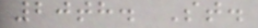20th. St.
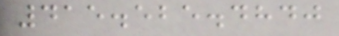415.525.4840
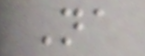Na
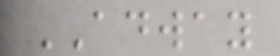ADWAY
